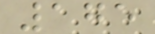175
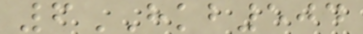6HKB504
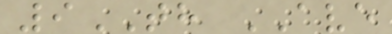9TH AVE
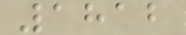1812
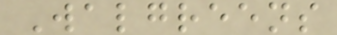Walgreens
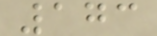173
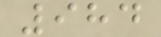984
